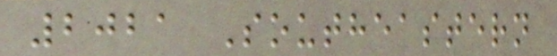2021 Southeastern
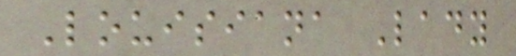Louisiana Lady
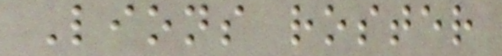Lions roster
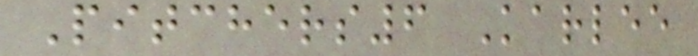Pitchers6 Karlee
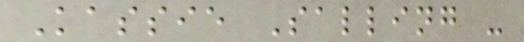Kassie Salling -
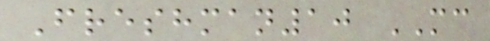Freshman10 MC
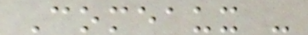Comeaux -
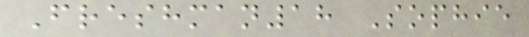Freshman18 Sophie
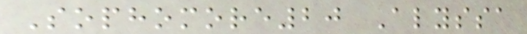Sophomore20 Alyssa
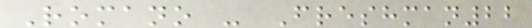Romano - Freshman22
